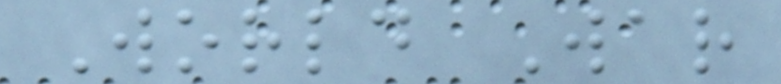World War
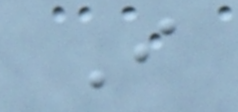I
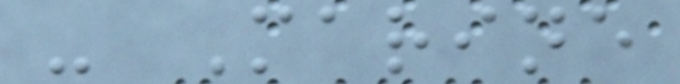- Marine
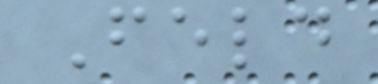Feld
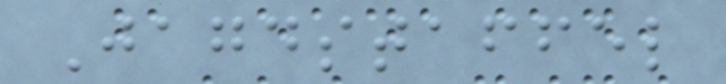Jagdstaffel
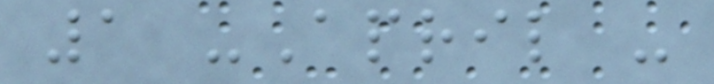1 -April -
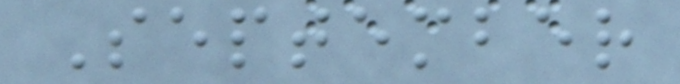September
